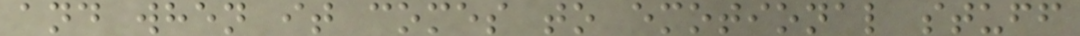and when it comes to emotional stuff
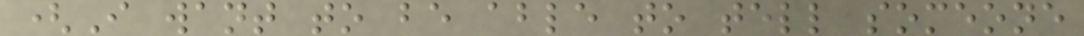(I want to be able to tell someone
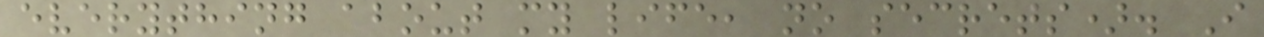everything about my life, no secrets). I
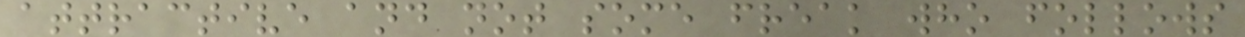attractive and not some freak who follows
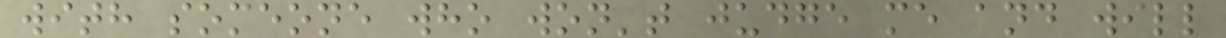with someone who won't judge me and will
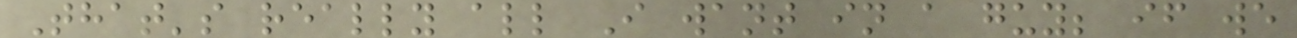That's really all I want in a guy; if we
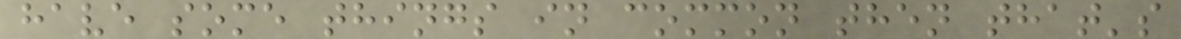have some things in common then that's
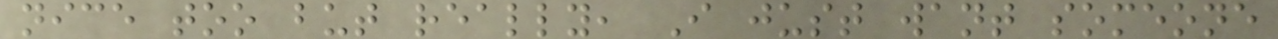nice too but really, I just want someone
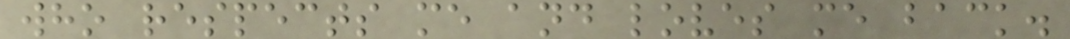who respects me and loves me back.
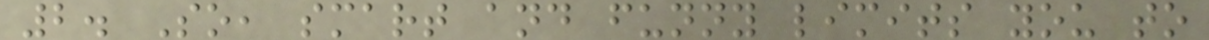2. So, smart and funny limits you to
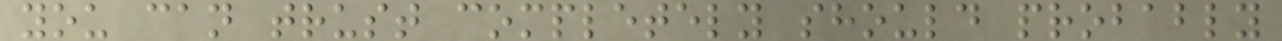you can trust completely should probably
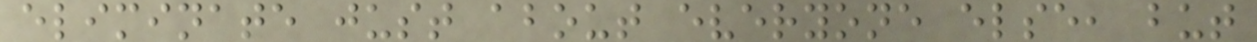eliminate just about everyone else, but
